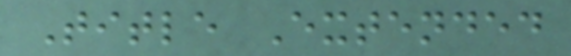Title Extended
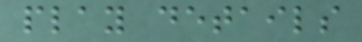play details
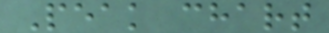Peak chart
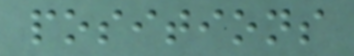positions
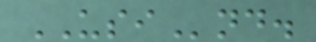USInd.
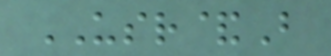USR&B
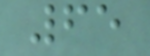65
